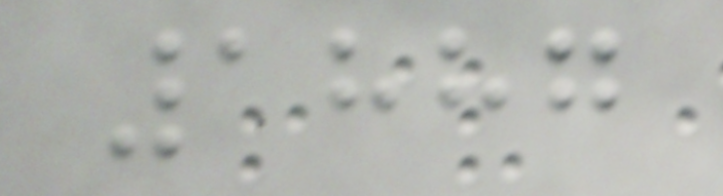1887
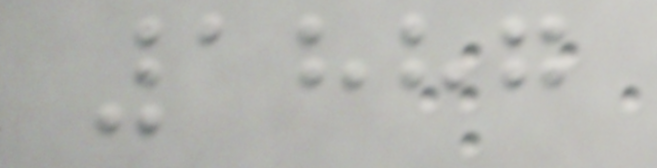1887
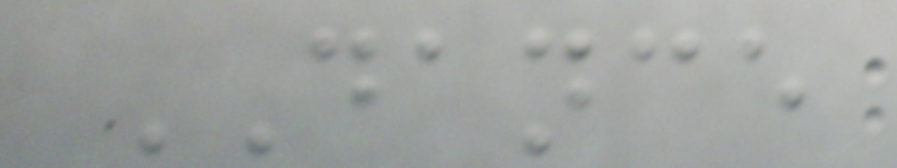DANCE
